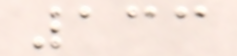133
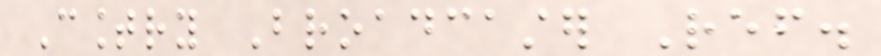Country Broadcaster Ref.
